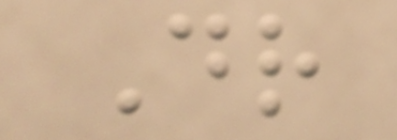Dr
